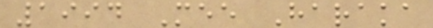1994 Mee Haraka
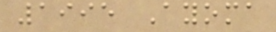1995 Ayoma
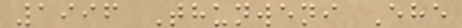1996 Thunweni Ehe
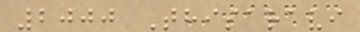2000 Thisaravi
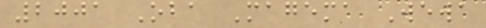2001 Oba Magema Wewa
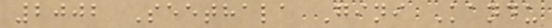2002 Seethala Gini Kandu
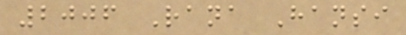2006 Rana Hansi
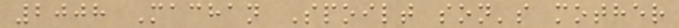2008 Machan Spoilt son's mother
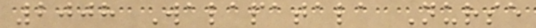2008 Walapatala Nurse
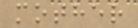mother
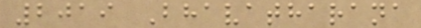2019 Bhavatharana
